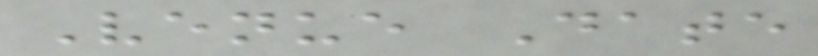Venue Date
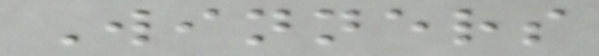Winners
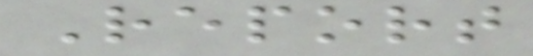Report
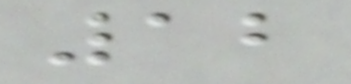12
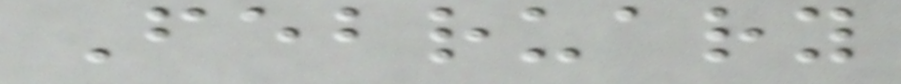February
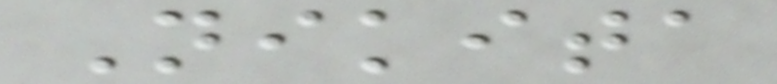Nikita
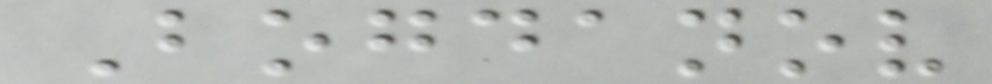Bogdanov
